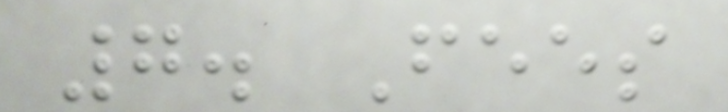7. Fees
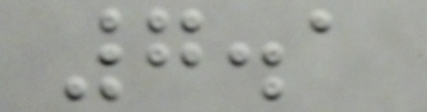7.1
